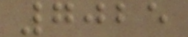7025
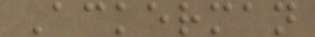Ackerman
